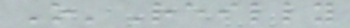O'Reilly
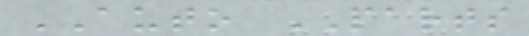AUTO PARTS
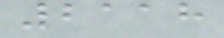2118
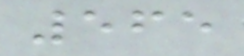565
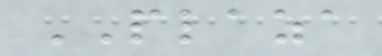PLAZA
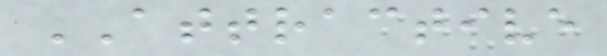ATTRACTIVE
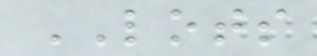LOTS
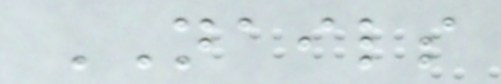NAILS
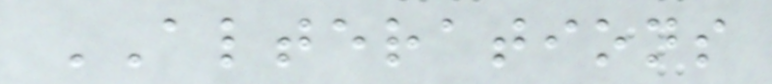ALTERATIONS
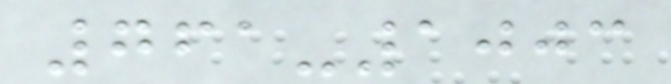761-1003
